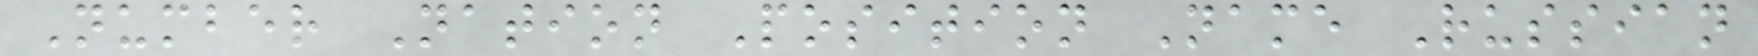Number Nation Position Name Russian
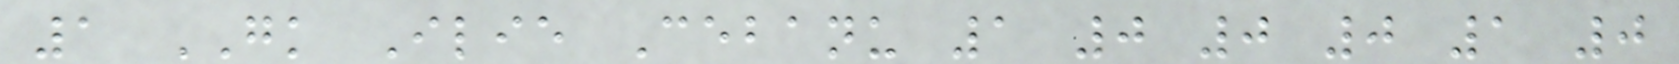1 GK Ilie Cebanu 1 0 0 0 1 0
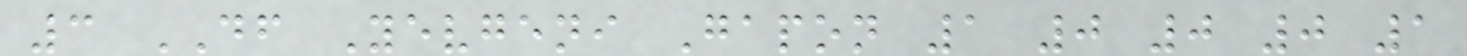3 DF Yevgeni Gapon 1 0 0 0 1
